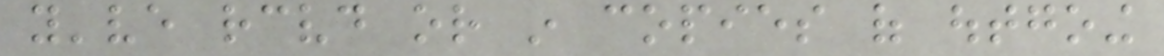you've received or in copies of outgoing
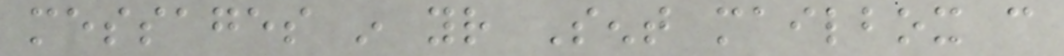messages in your Sent mailbox can
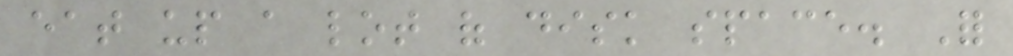eat up a lot of disk space. For
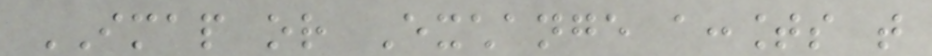IMAP or Exchange accounts that
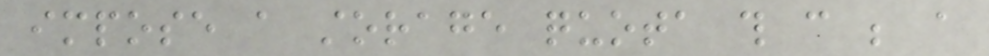impose a storage quota this can be a
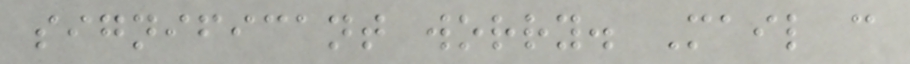significant worry. Mail can
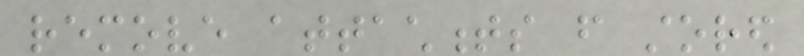remove attachments from stored
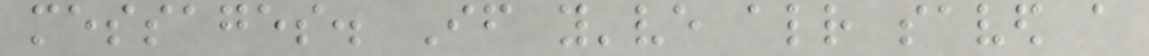messages. If you've already saved a
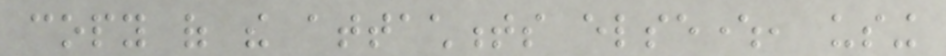copy of the attachments elsewhere, using
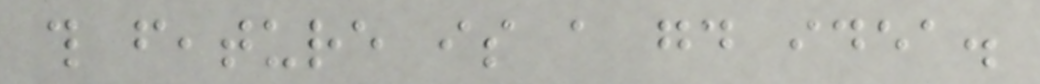this feature is a good idea.
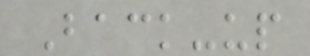Back-up
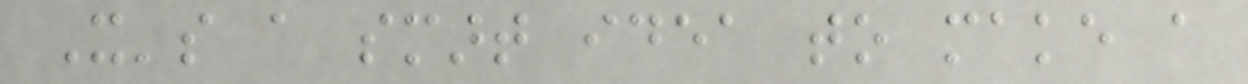It's a smart idea to make a
